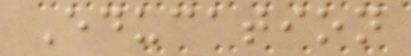Education
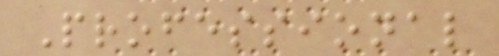Professional
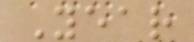Year
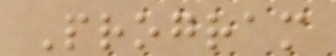Program
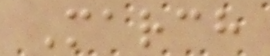March
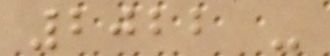2022 -
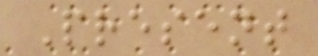Present
